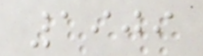1909
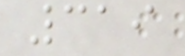319
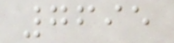7695
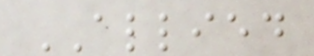ALLIED
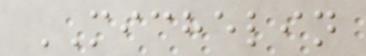MICHELIN
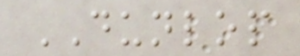DUNLOP
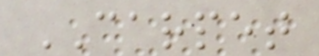CARPET
